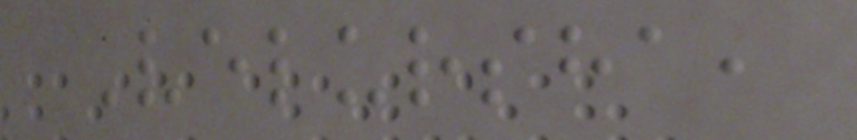Velursha,
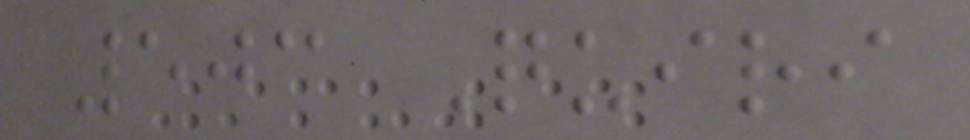503 Quiri
